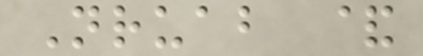Nruab &
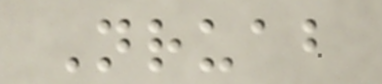Nruab
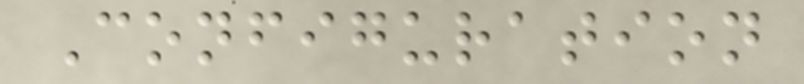Configuration
